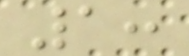1:
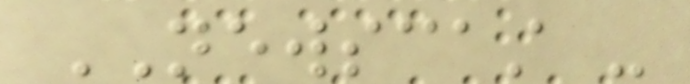NEWSCAST -
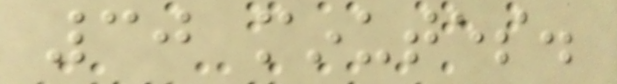30 minutes.
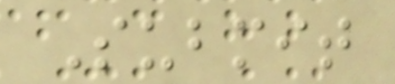Submit
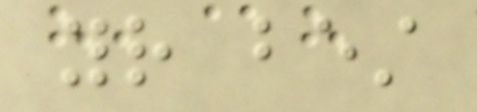your best
